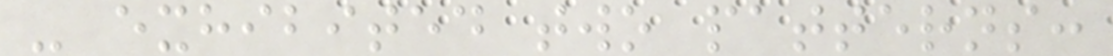- exhibited two patterns:
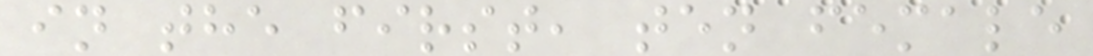in the first, ten female
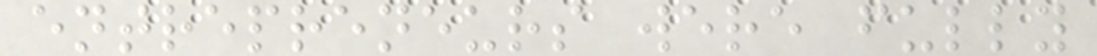entrepreneurs were fully
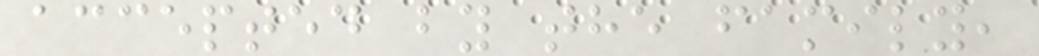accepted by the family,
